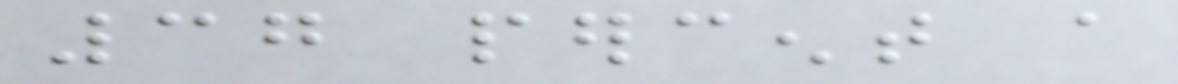37 percent a
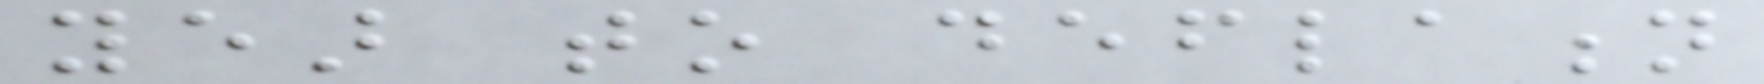year to deflation
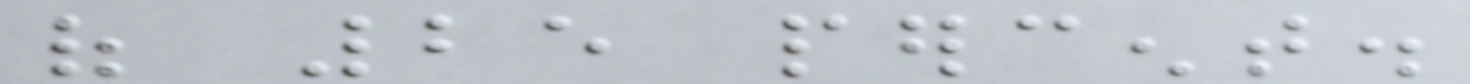of 25 percent.
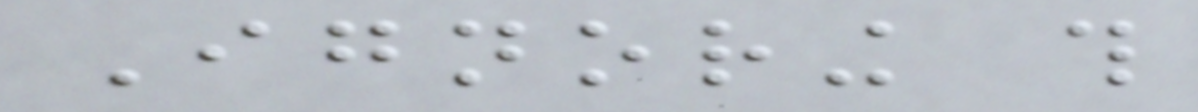Ignoring this
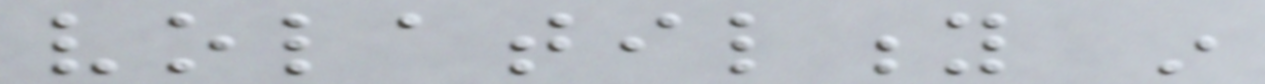volatility in
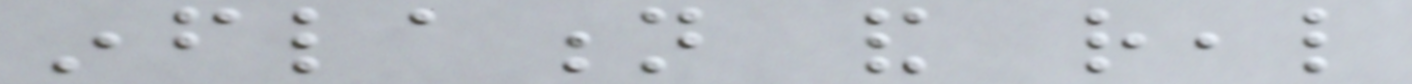inflation and real
